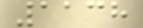1138
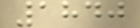1840
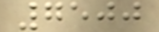7500
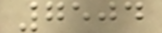7504
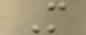M
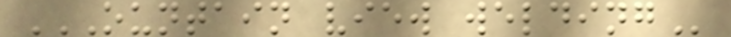OUNTAIN VIEW WELDING
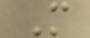M
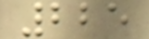225
